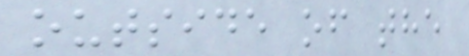outside of the
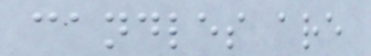candles are
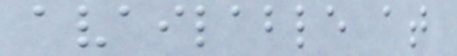available at
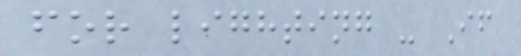for lighting - If
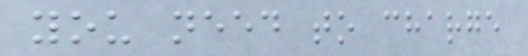you need to charge
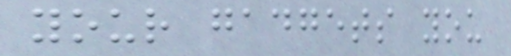your gadgets you
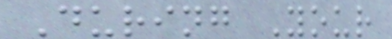During Your
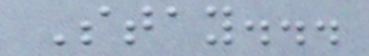Stay...
